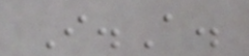I.A.
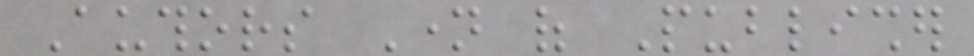Authors Name of Publisher
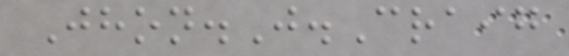Jhon.J.Craig
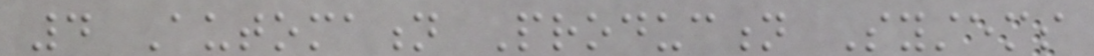4 Automation Production Systems
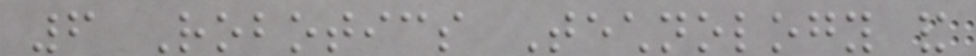6 Robotics Technology and
